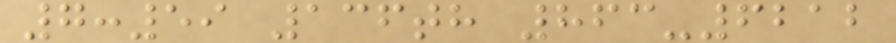7:59 136th 863-6212
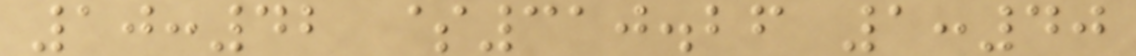10:42 $310.26 1:40
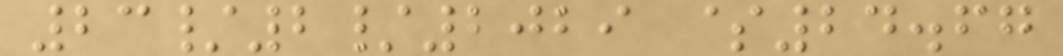23/2/2029 $24.67
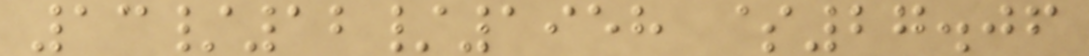13/12/1958 $27.06
